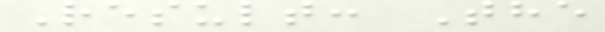Result: The
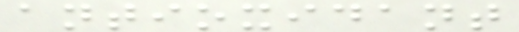antioxidant
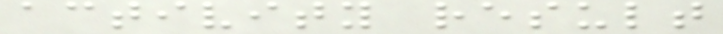activity result
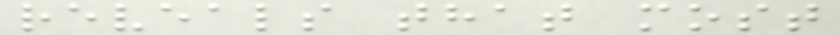reveals that most
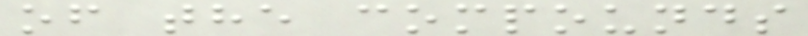of the compounds
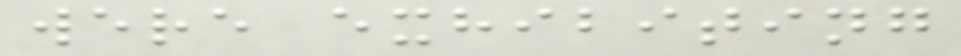were exhibiting
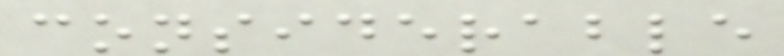considerable
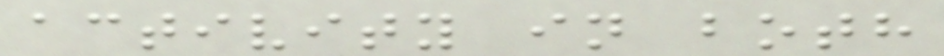activity in both
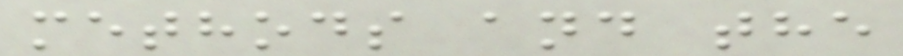methods and the
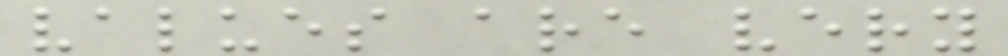values are very
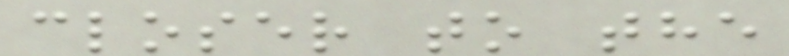closer to the
